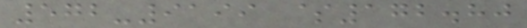572-9199 $172.80
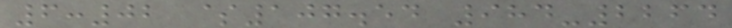6:02 $107.54 984-2264
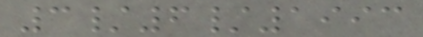3/6/1993
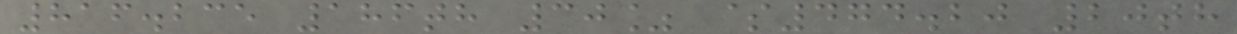816.235 186th 30% $474.20 20th
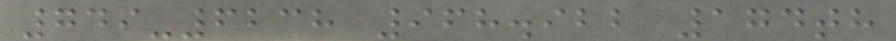749-6238 968.922 174th
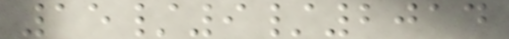15/9/2014
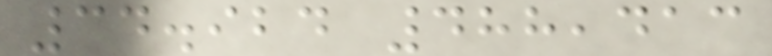34.924 488,413
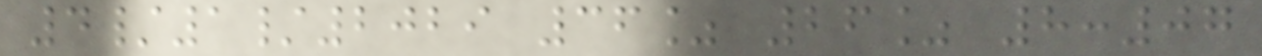4/1/2029 36% 26% 8:07
